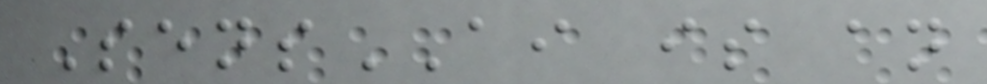SensAI is an
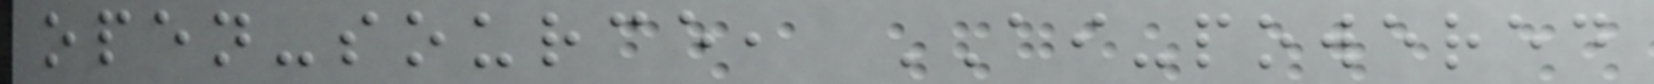open-source, AI-powered
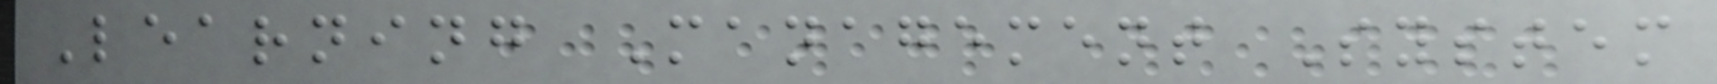Learning Management System
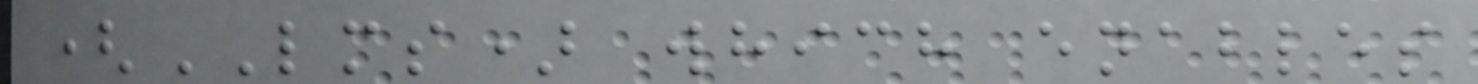(LMS) which enables
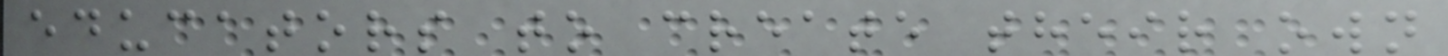educators to create their own
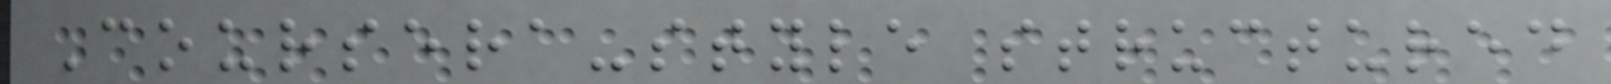Coursera-style structured
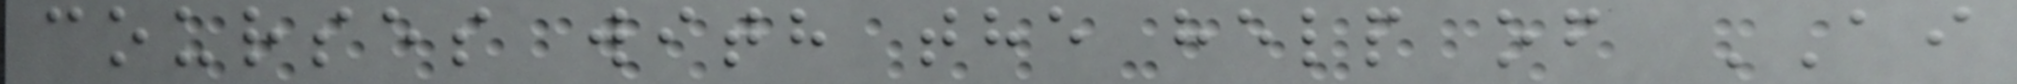courses with the help of AI
